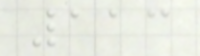113
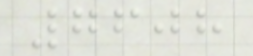7608
